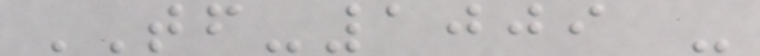TF-1009 -
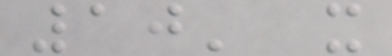10' x
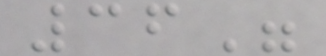36"
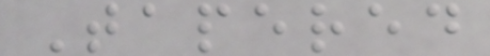Tapered
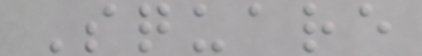Square
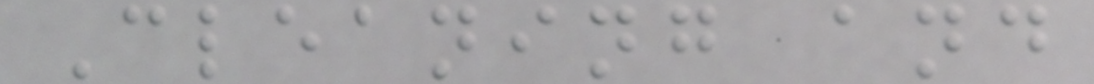Cleaning and
